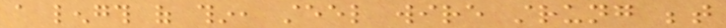a length of thin, steel wire strung between
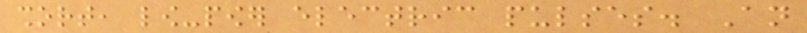short, low-power electric pulses. An
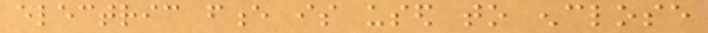electric fence is used to enclose
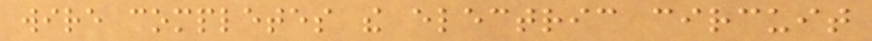wire completes the electric circuit
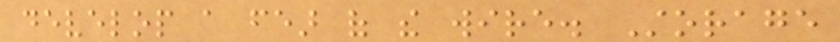develop a fear of the wire. Storage
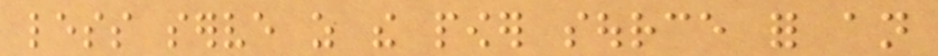less serve as the power source for an
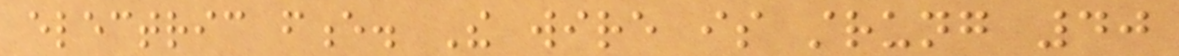electric fence. The wire is strung 40
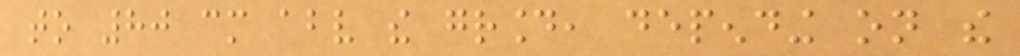to 80 cm above the ground, depending on the
